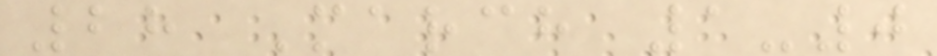28 March 1-0
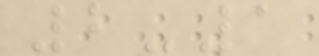2-1
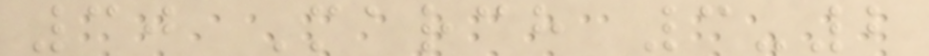30 March 3-2
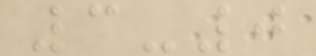3-0
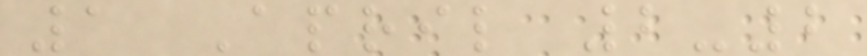1 April 2-2
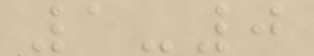1-0
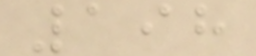198
